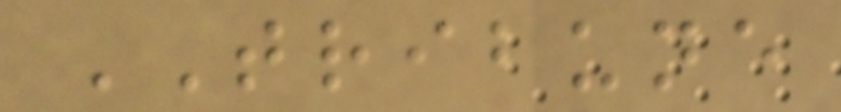TRIBUNE
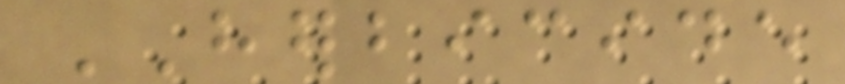HERBICIDE
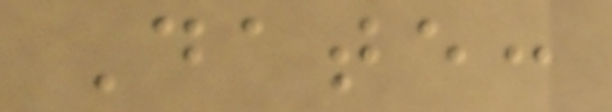Date:
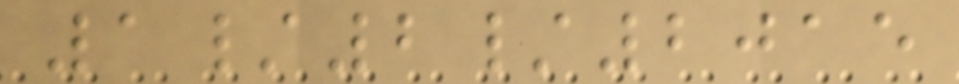1/2/2015
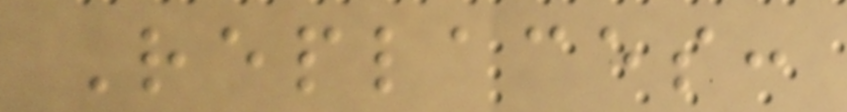Replaces:
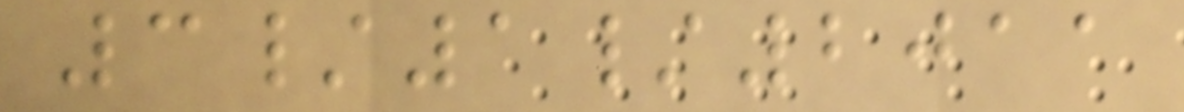3/1/2011
